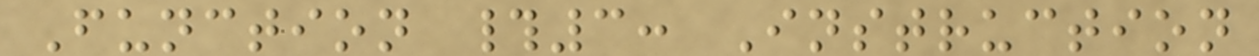Function #3: Instruction
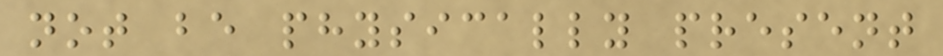not be physically present
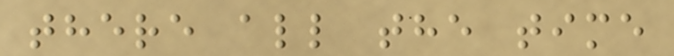there all the time
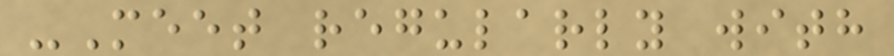-Meet regularly with
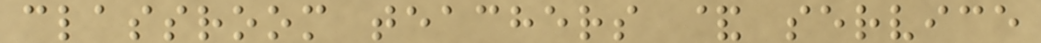classroom teachers & service
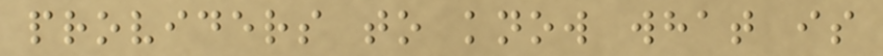providers to know what is
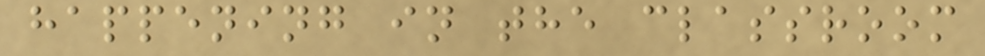happening in the classroom
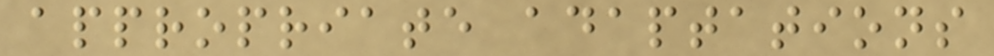appropriate adaptations
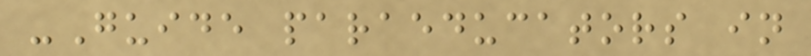-Guide paraeducators in
